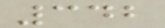342
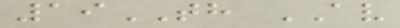19TH AV
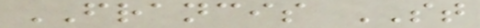FRANCIS ST
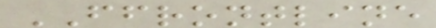FFRONTLINE
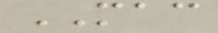MAC
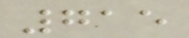715
